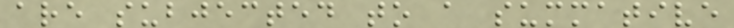are subjected to a summative
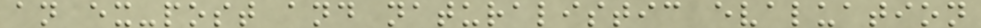an ex-post and naturalistic evaluation
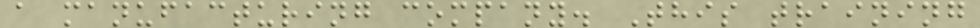a manufacturing company. This training
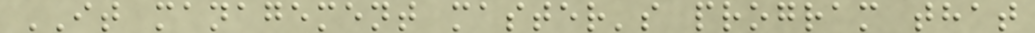IT management master's program that
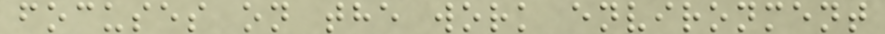focuses on the work environment
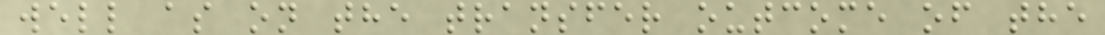well as on the transfer outcome of the
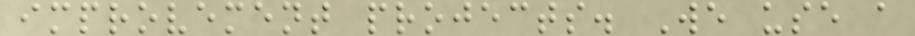improvement projects. We use a
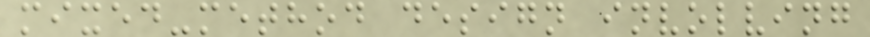mixed-method design involving
